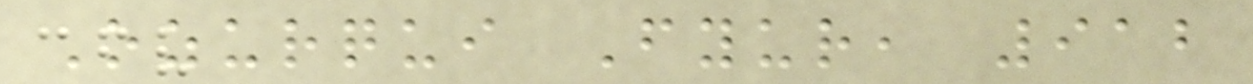Ozurqui Fyur, 912
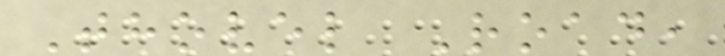Thovel Road,
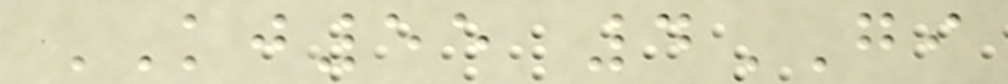KJ55 4GI
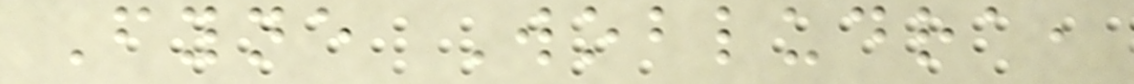Fyne Wobludra,
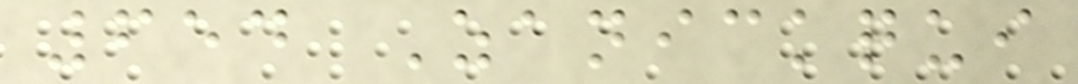654 Zanickqui
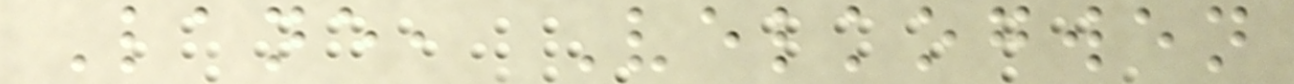Lane, Velkogwen
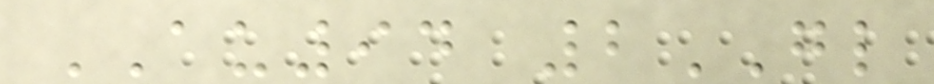AU94 2GL
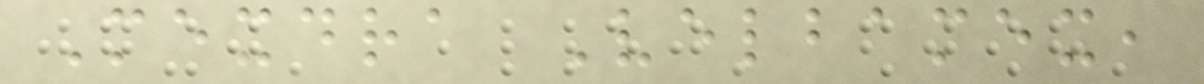Mexdra Velbamex,
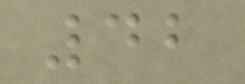42
